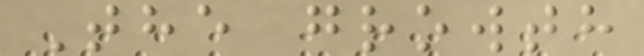The growth
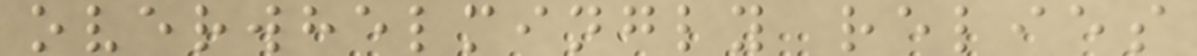overwhelmingly relies
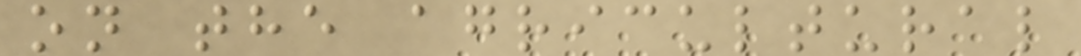on the agricultural
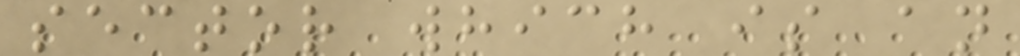sector which is an
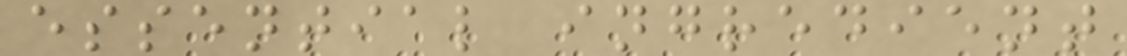essential ingredient
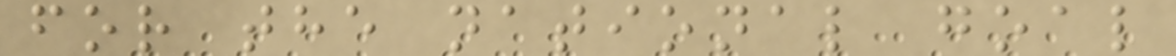for the national goal
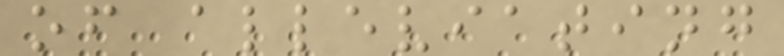of alleviating
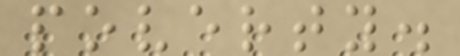poverty.
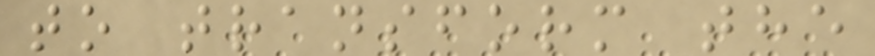to transform the
